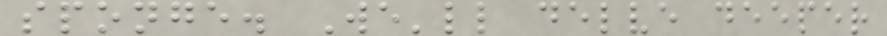sponge. We'll delve deeper
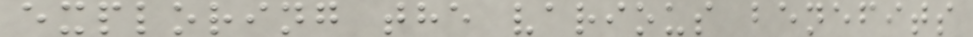exploring the various benefits
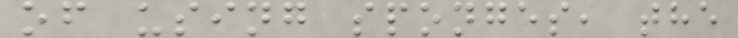of using sponges, the
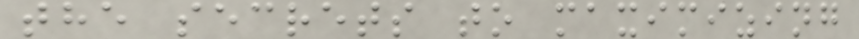the secrets to maximizing
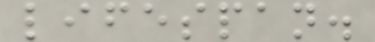lifespan.
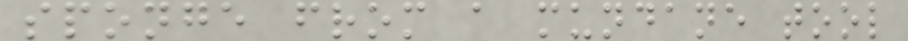sponge from a mundane tool
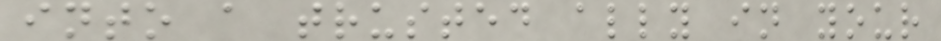into a trusted ally in your
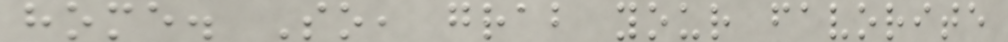home. So, grab your favorite
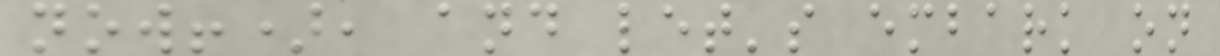now!), and let's embark on
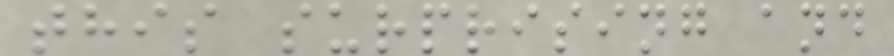this surprising and
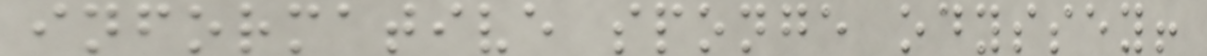informative sponge odyssey!
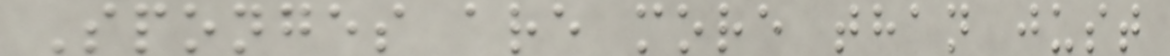Sponges are more than just
